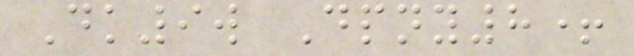Dk9w Dpny8+
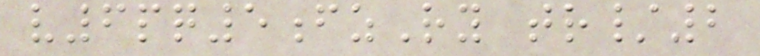v6pq5fzRy tr/2
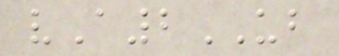vA2UB
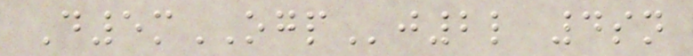D5mOGPj2l 4sn
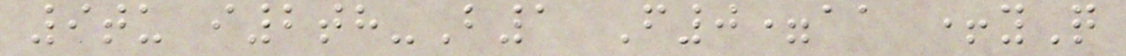9tu i2th-B1 F0=aa +yQ
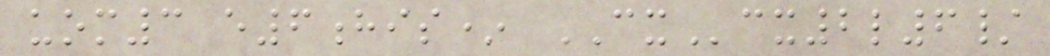uom3 e6his* CXcx2l6/
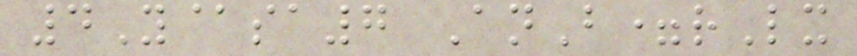4Y@sa7 AnB=rLx
